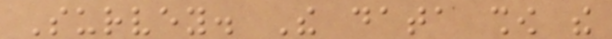Survey. The data show the
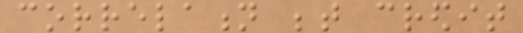correlation between credit
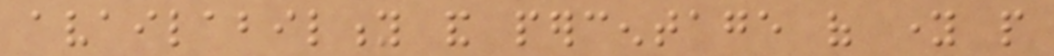availability and percentage of young people
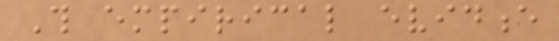This empirical evidence
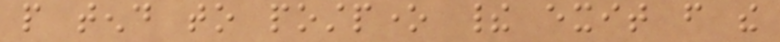people tend to postpone their exit from the
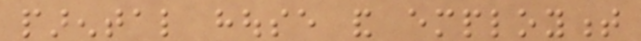parental house and employment
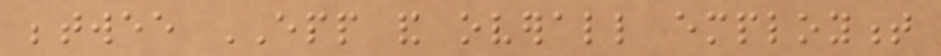betwee EPP and overall employment
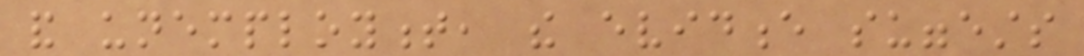and unemployment, the evidence suggests
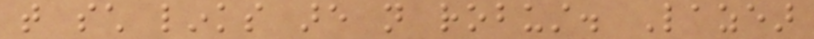that such links are not robust. Lazear
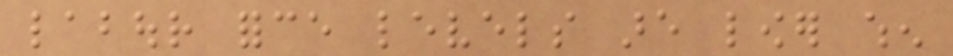labour force levels are lower when
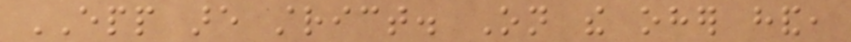EPP are strict. On the oher hand,
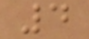4
